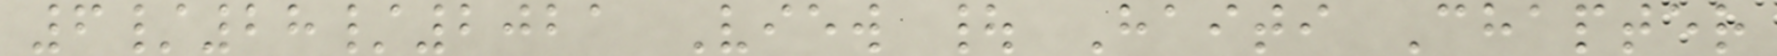6/28/2021 View | Haiti Chapter
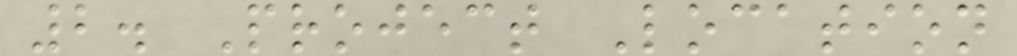2. Project Location
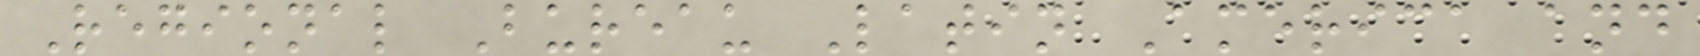Regional Bureau Latin America and
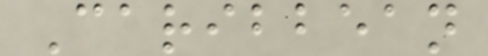Caribbean
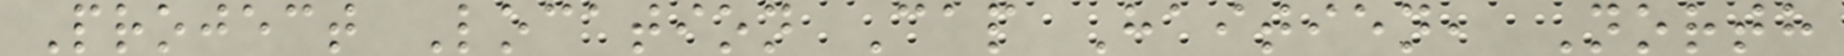Project Location Cap Haitien, North
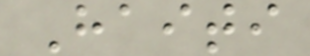Haiti
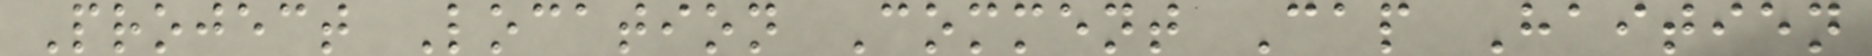Project Location Comment Cap Haitien
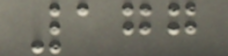177
